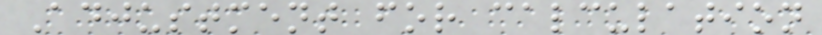Adjustment for calculation
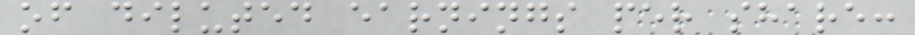of diluted earnings per share:
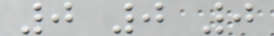0 0 0
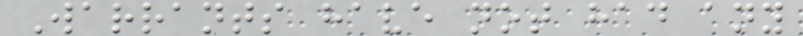Warrants have not had any
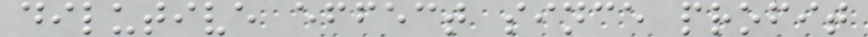dilutive effect since profit
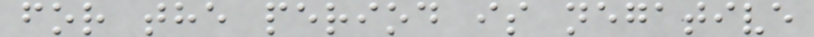for the period is negative
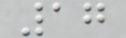17
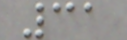31
